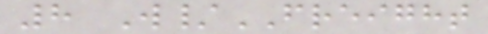8 W/FREIGHT
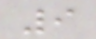9
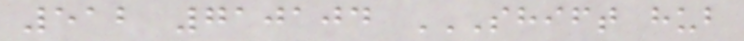512 710104 SHIFT HUB
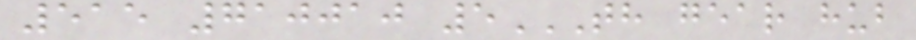515 710010 5TH GEAR HUB
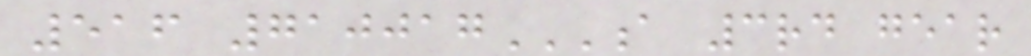516 710017A 3RD GEAR
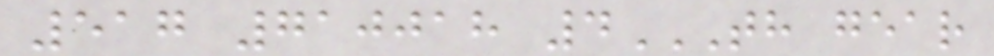517 710018 4TH GEAR
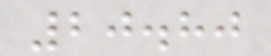20.80
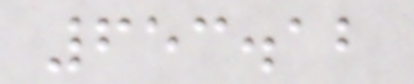653.12
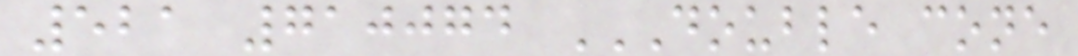521 710074 DOUBLE CONE
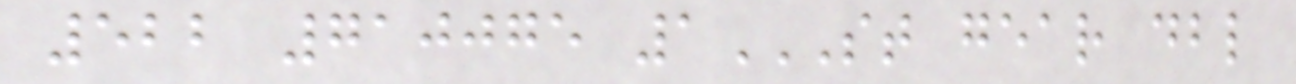522 710075 1ST GEAR DBL
